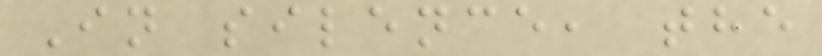In silence, the
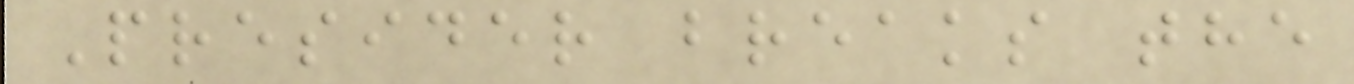Presider breaks the
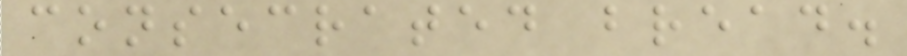consecrated bread.
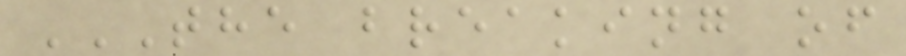THE BREAKING OF
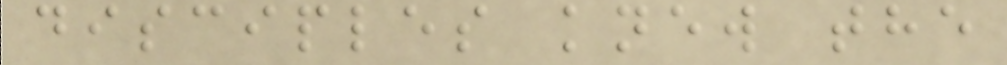disciples knew the
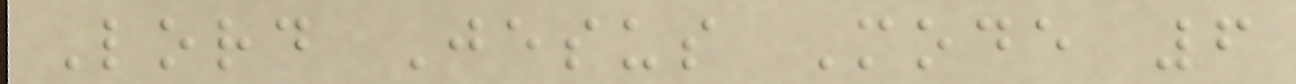Lord Jesus Mode 6
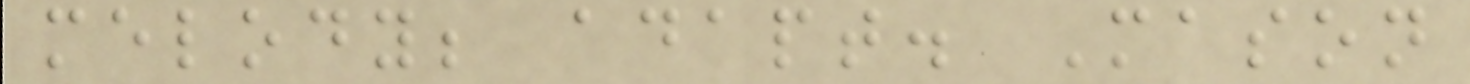melody; adapt. Mason
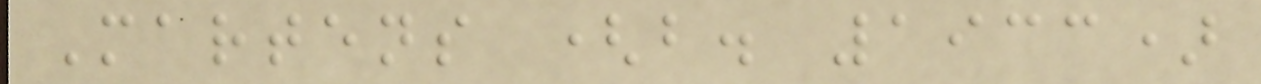Martens (b. 1933)
